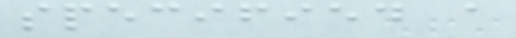specified a
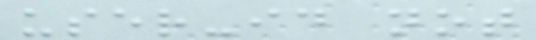user-id not
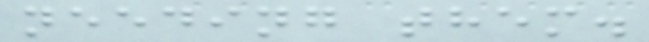needing them.
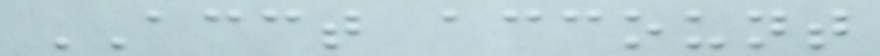ACCT account
